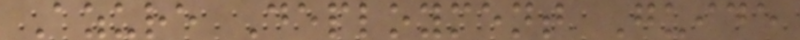Azure Deployment Guide
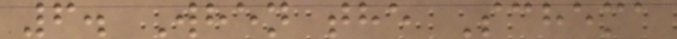6. When the Schema
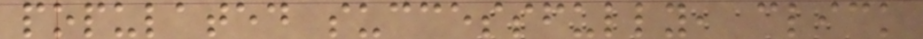populated successfully, click
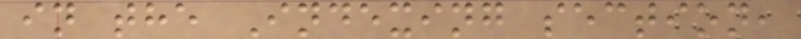in the Indexing section,
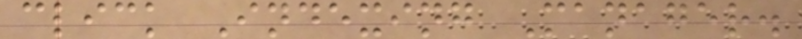click Indexing Manager.
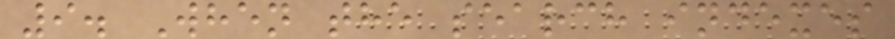9. When the search indexes
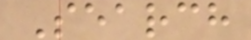Search
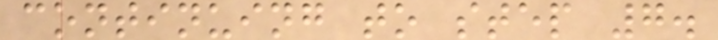continuing to step 7.
